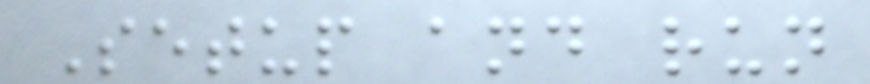Setup and run
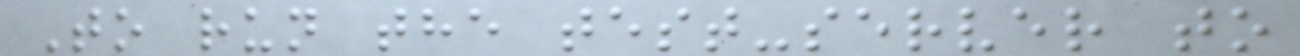To run the test-server to
